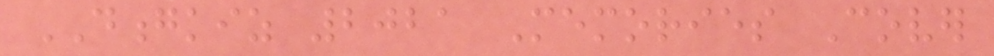DONGKIZ 2021 Memories Cover
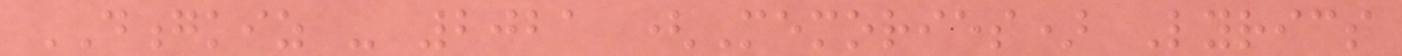DONGKIZ - 2021 (Memories) Lyrics
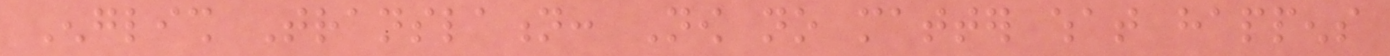English Translation: Now no matter what happens
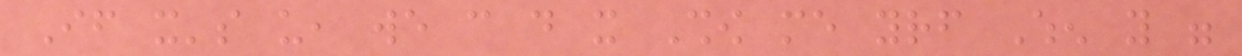If it's us, we can do it Show me yourself When you were
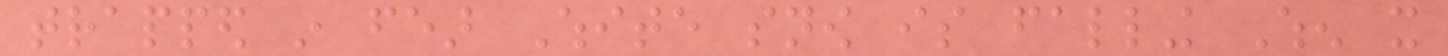trapped in fear White snow is falling When it
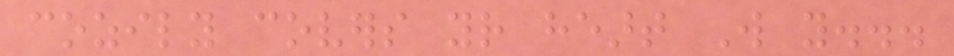cozily covers your heart Will you...
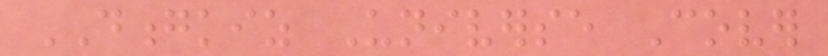DONGKIZ Universe Cover
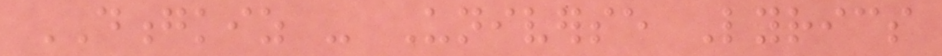DONGKIZ - Universe Lyrics
